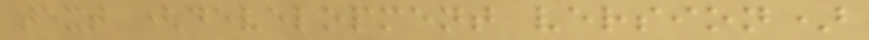text (development version)
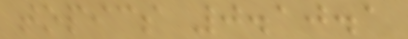topics 0.10.1
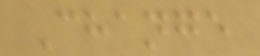Change
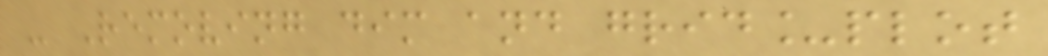- Removing dim and grid_plot
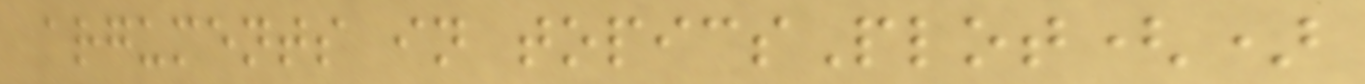arguments in topicsPlot()
